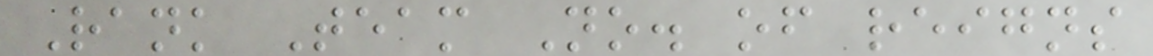Rank Team No. of reigns
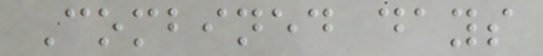Combined days
